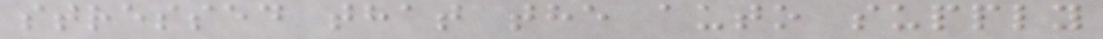stressed that the auto supply
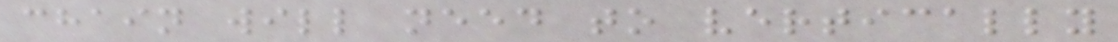chain will need to vertically
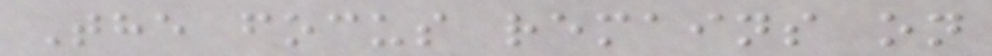The focus remains on
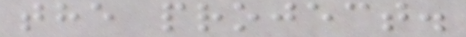the project.
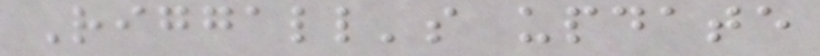Riggall's update
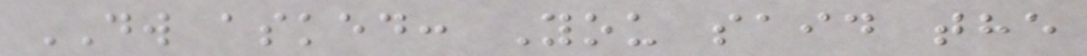DW asked: You said the
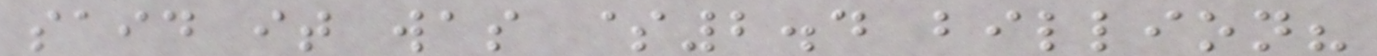said it was $2.4 billion?
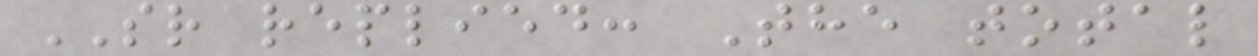SR replied: The total
